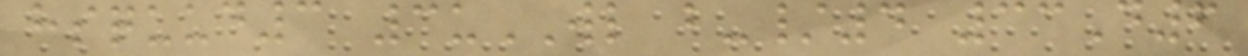hsquud3 3uWL b-/4 33D6
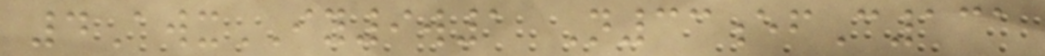4AwxIY9w1 N33efC131
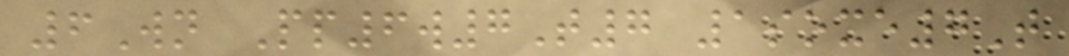6Wn Pp6w7T7 1soxe7T
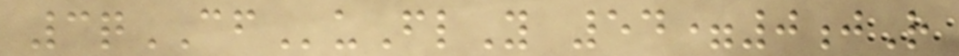3qCFuFlY 54=0jR
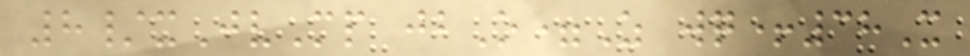8/xJvMp jbO=Z wq+38X
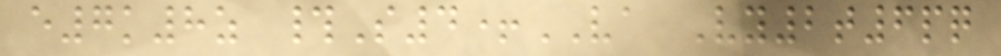e7k8z #S4+VA Vy2t6pq
